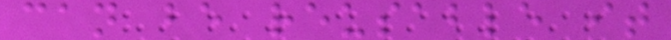can be reusable it
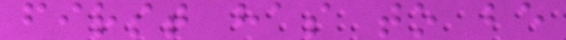first has to be
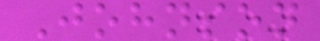Johnson
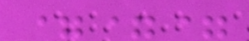===
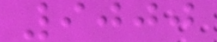9000
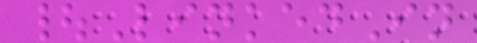|LinkedIn
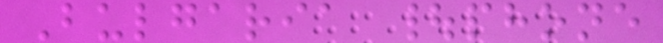Bulgaria |phone
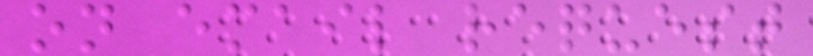on email request
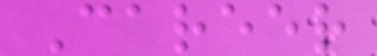Career
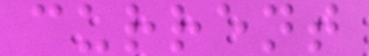current
